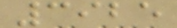3925
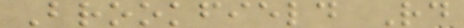Brookfield Rd
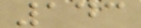143
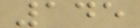145
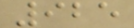925
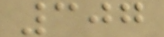307
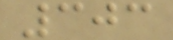303
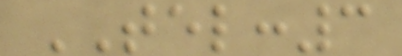TEL:3
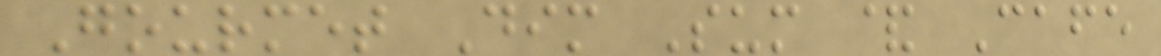Gourmet Dim Sum & Cafe
